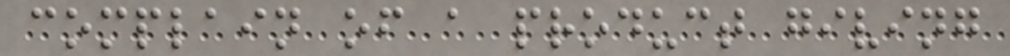complain of a product giving
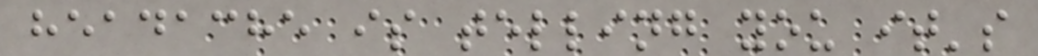headache is telling you it's
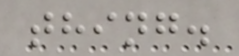thing.
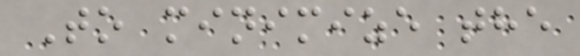To minimize the
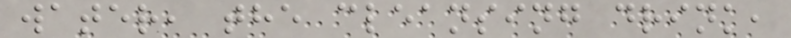water, the cleansing drink,
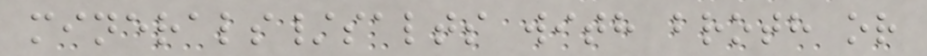minerals/salts with broth or
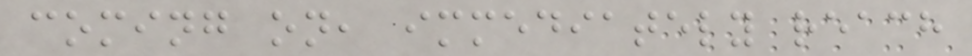coming on, immediately reach
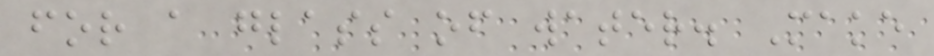for a glass of water. Make
